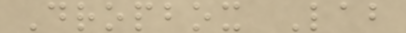Dropbox Lab
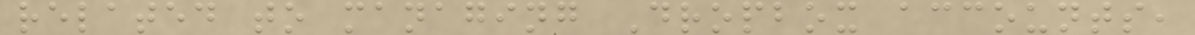related to managing Dropbox accounts,
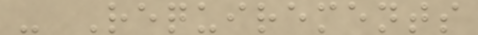- Requirements
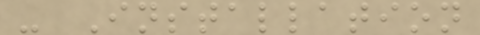- Installation
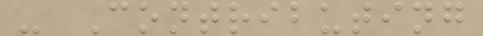- Contributing
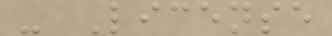- License
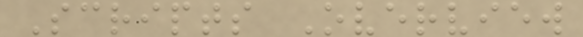Scripts Overview
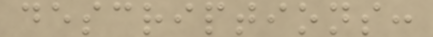descriptions:
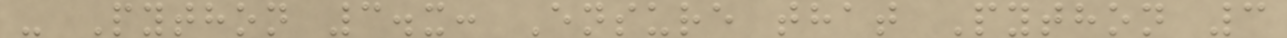- Python 3.x: Ensure that Python 3
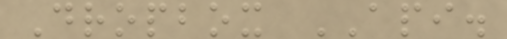Dropbox API.
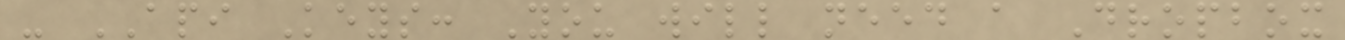- API Keys: You will need a Dropbox
